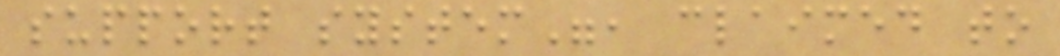support system", claimed to
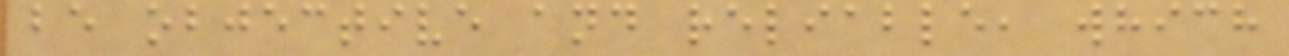be objective and reliable, which
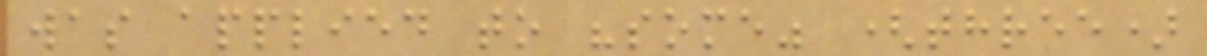was applied to "some" (three)
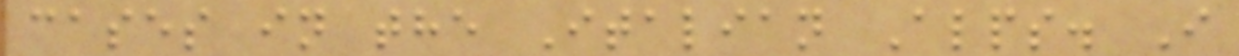cases in the Italian Alps. I
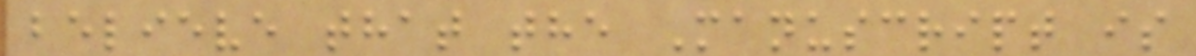believe that the Manuscript is
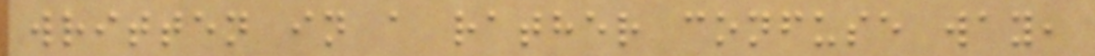written in a rather confuse way,
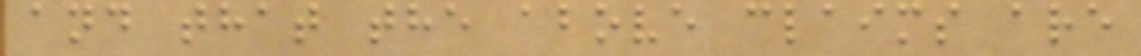and that the above claims are
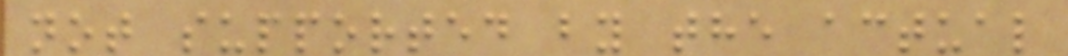not supported by the actual
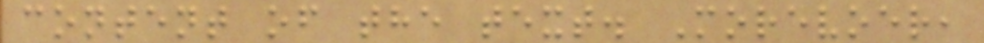content of the text. Morevoer,
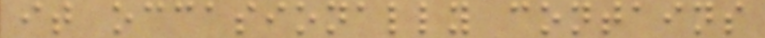it occasionally contains
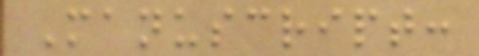Manuscript:
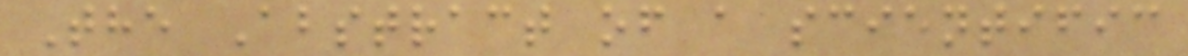The Abstract of a scientific
